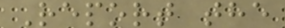Report the
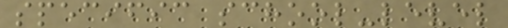specific school-level
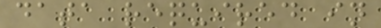data required in
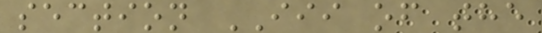section III of the
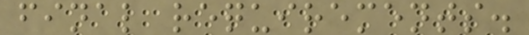final requirements.
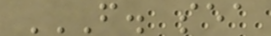F. SEA
